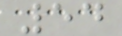54
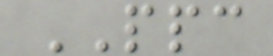PPC
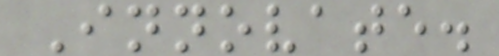Innovate.
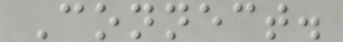Connect.
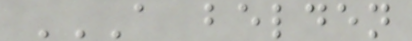A BELDEN
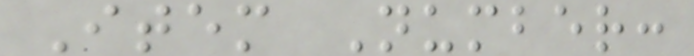Item Number:
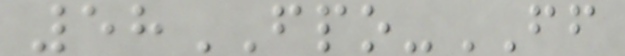58FPO-FF
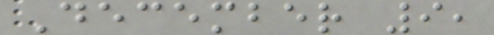December 9,
